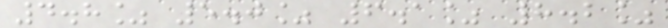4.8% 5.0% 6.1% 8.2%
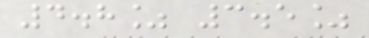4.8% 3.5%
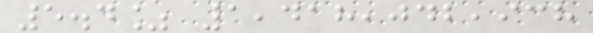5.4% 1,418,042,938
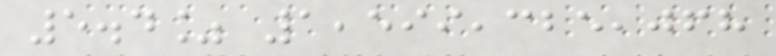5.4% 1,599,325,068
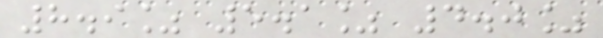8.9% 5.1% 4.0%
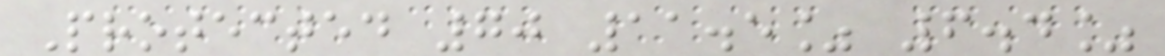Protected 70 11.5% 6.4%
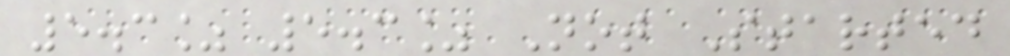5.3% 5.3% Not Started
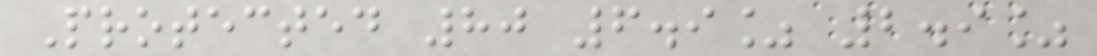Protected 80 6.9% 2.9%
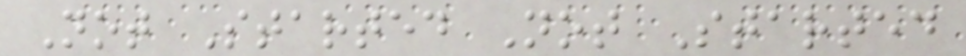Not Started Not Started
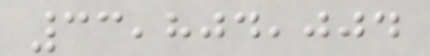33,804,004
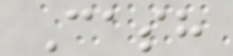Cash
